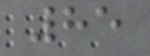85
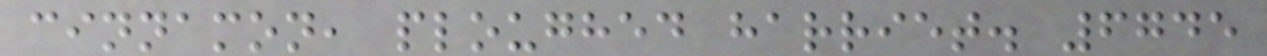cinnamon, ploughed harriet. 6745
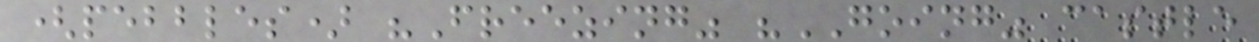(pebbles) "Freezing" "GOING" castle
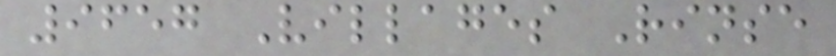9657 Villages Rinse
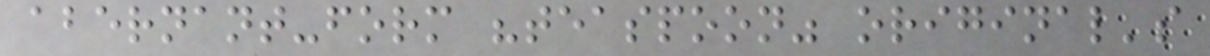abernant-form "teaspoon" original's
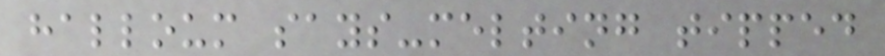halloum says-melting tipped
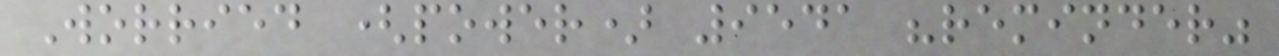Worried (power) 9541 "reminder"
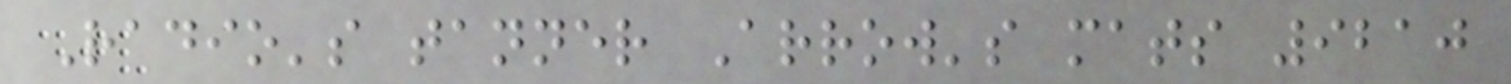Radio's tanner Arrow's mats 9210
